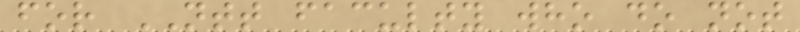for NTT faculty who do not
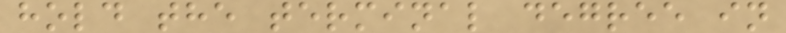hold the terminal degree in
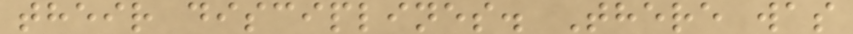their disciplines. There was
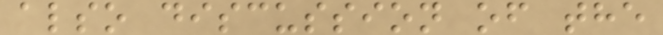also discussion of the
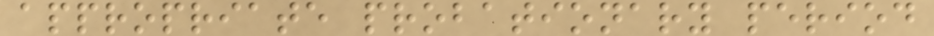appropriate probationary period
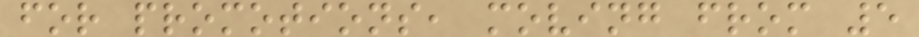for promotions, moving from 5
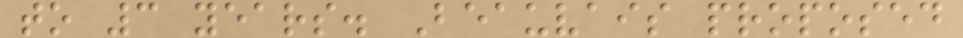to 3 years. Beauvais proposed
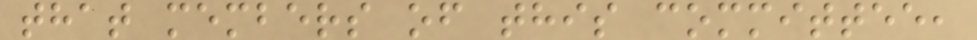that members of this committee,
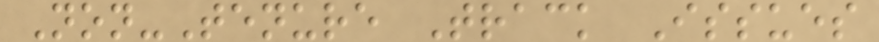Non-Tenure Track Issues
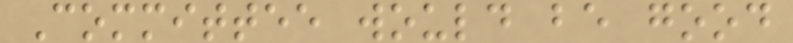Committee would be good
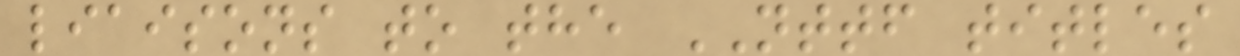liaisons to the NTTF titles
